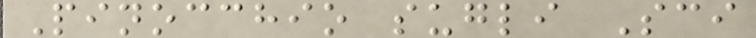Pinocchio sugli Sci
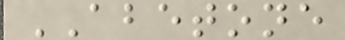ABETONE
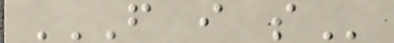F I S
